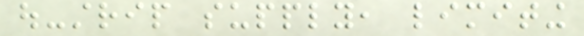out-strip supply, limiting
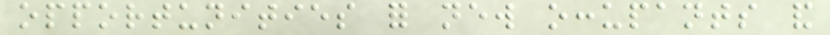opportunities for new occupants and
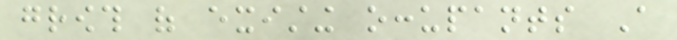growth of existing occupants A
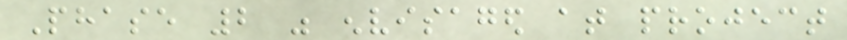Phase 2 was envisaged at project
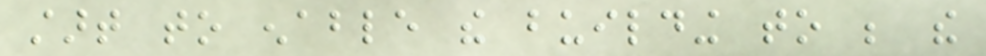start to enable the building to be the
